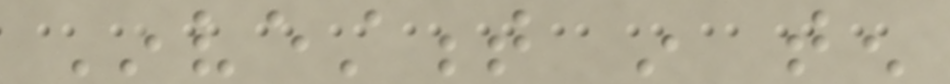Investment in ten
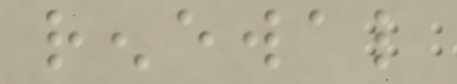renewal
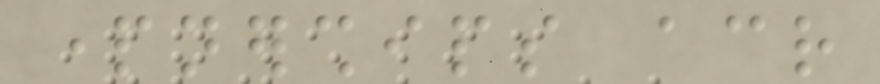partnerships across
